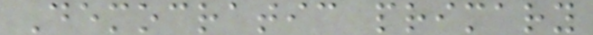Democratic primary
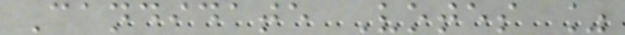Candidate Votes %
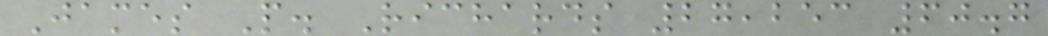James P. Richards 27,253 60.7
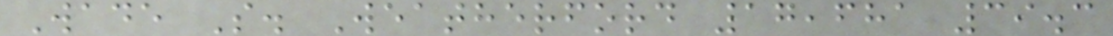Wade S. Weatherford 17,681 39.3
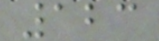123
